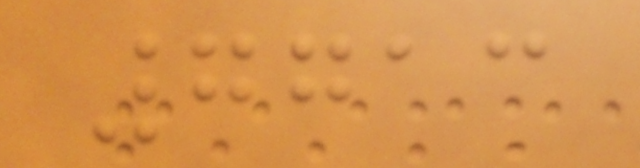7713
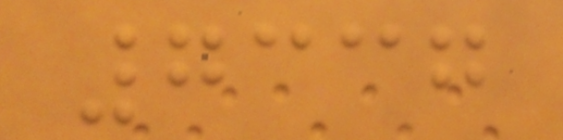7337
